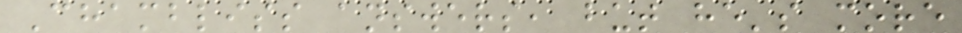Chambliss answers, but he's more
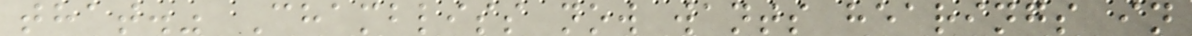that." Chambliss now wants hearings in
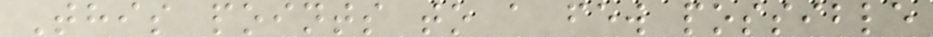This points to a few possible
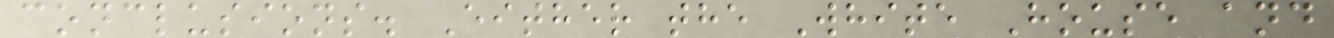conclusions. Either the White House and
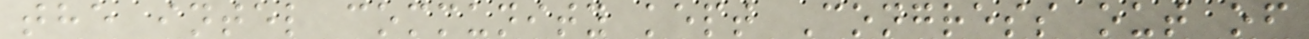the intel community kept Congress out of
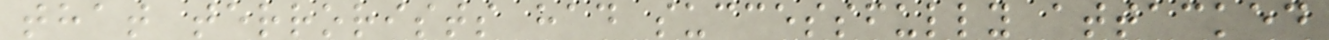that terrorists had successfully attacked
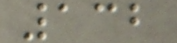132
